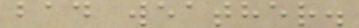bad weather.
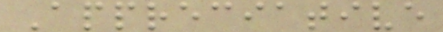Appreciative
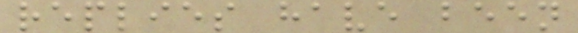replies have been
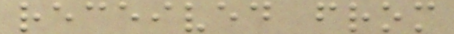received from
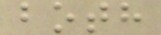both
